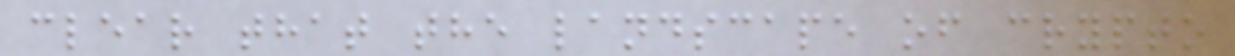clear that the landscape of crypto
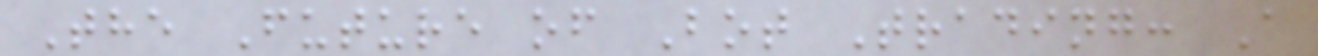The Future of Bot Trading: A
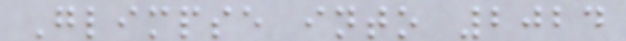Glimpse into 2024
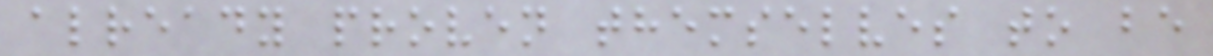already proven themselves to be
